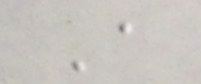A
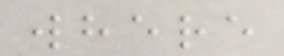where
